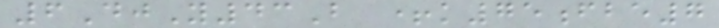6DjY43B +k75fbe7
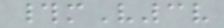#mV3v
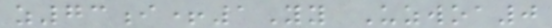z73i+1Yy Uzwoa0
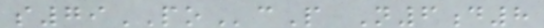s79POcP N6d8
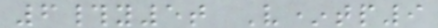6#y5t V*tp9
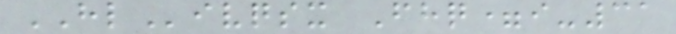HLivqsx Fhq=i-31
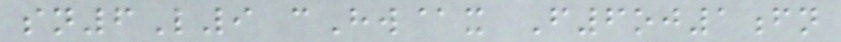sn6L9 cHw@x F6oj1fn
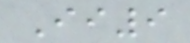Ii9
